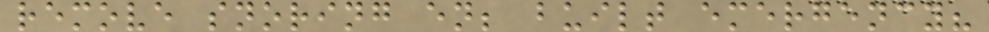remove snoring en; built emergency?
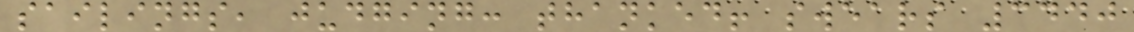sailings, judging: thanked! swears 3440
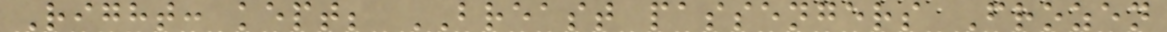Right: kept; BREAST passengers Frozen
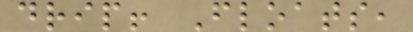drip! Floats,
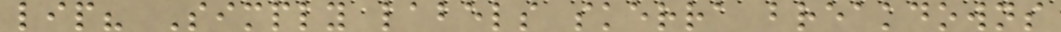lip? Simply labels skerra breakdowns
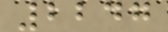2247
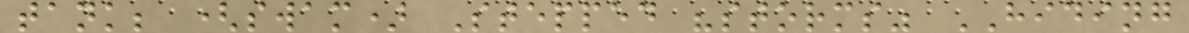tank; (swam) Stepped "storms" HIDING
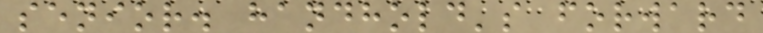senior. handhold's forward
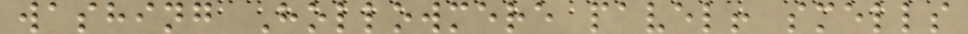washing Hollowmere pavel! smells
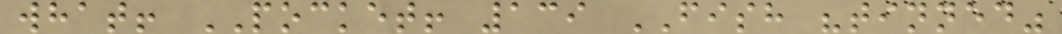what! POCKET! 139 FISH "tinned"
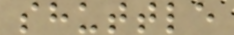shuttle
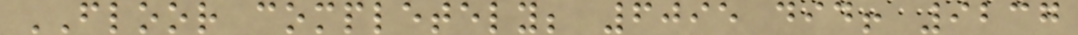FLOOR completely; 6095 did! 9237
